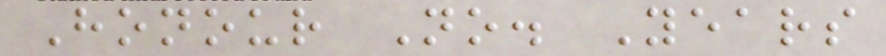Honour No. Years
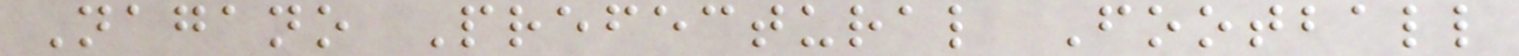Nagano Prefectural Football
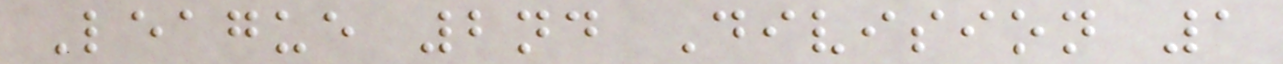League 2nd Division 1
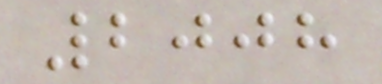2008
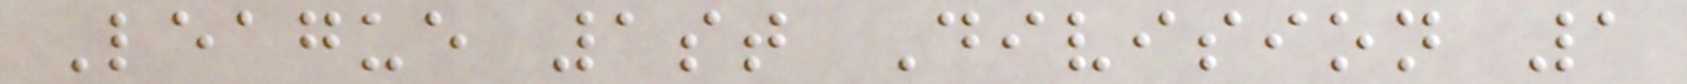League 1st Division 1
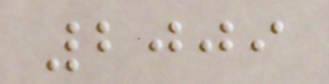2009
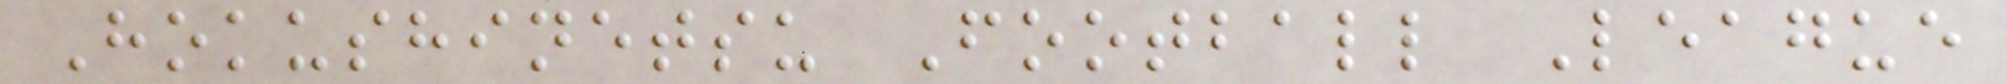Hokushinetsu Football League
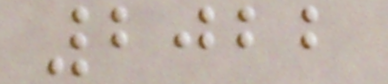2022
